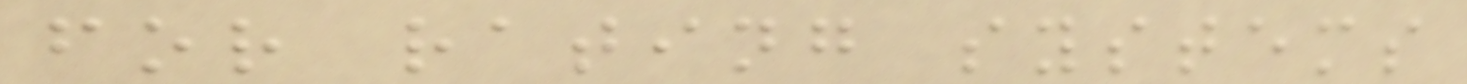for rating systems
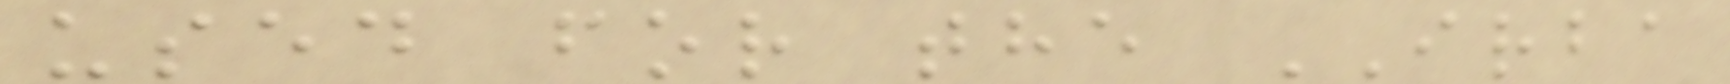used for the IRBA
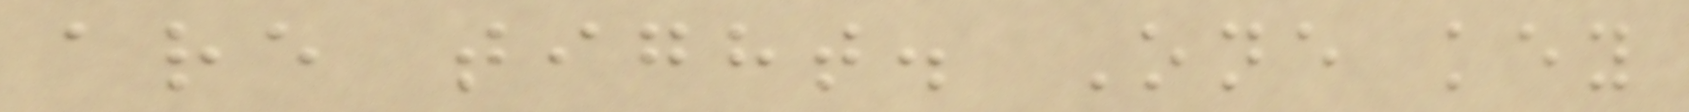are tight. One key
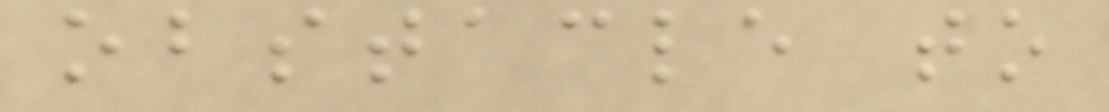obstacle to
